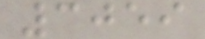3059
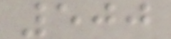500
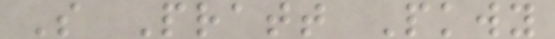S Pratt Pkwy
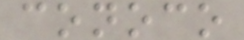conoco
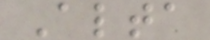Alta
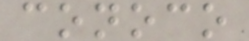conoco
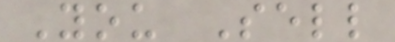You Sell
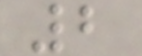2
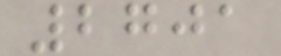2701
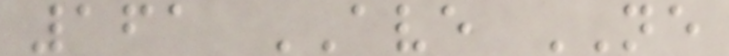161 AVE NE
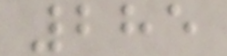285
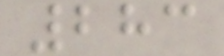283
